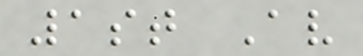1st Av
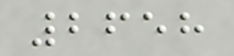2658
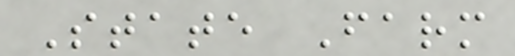State Farm
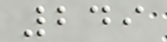249
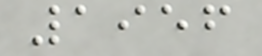1956
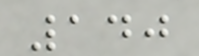140
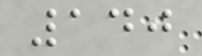140
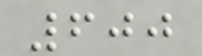600
